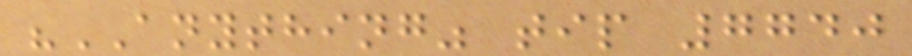"ANYTHING" tip 7740
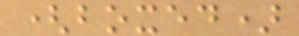(boxed)
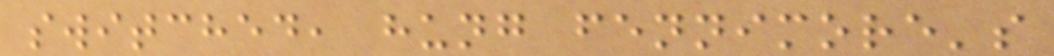switched, hung fennimore's
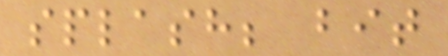splash; bit
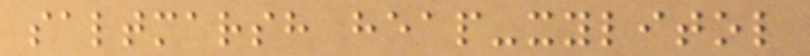saltmarsh heap-xylitol
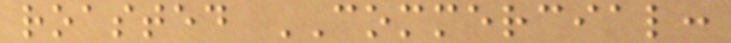roasted COMMERCIAL:
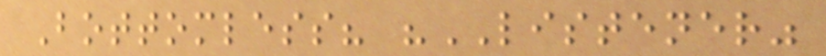Bottomless? "LISTENER"
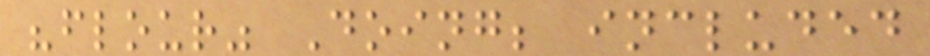"flour" Doing; included
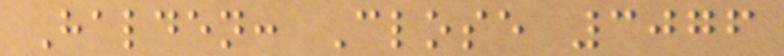Halden: Close 3076
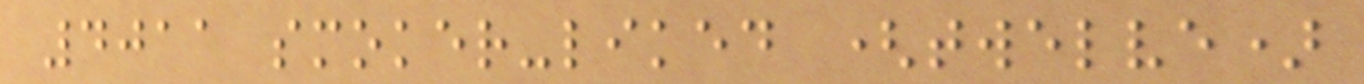4011 smoker-liked (twelve)
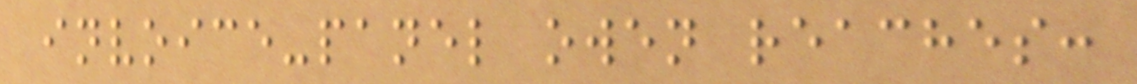invoice-panel owen reaches:
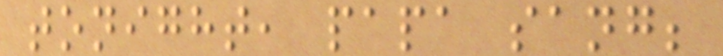tonight, papa sang;
